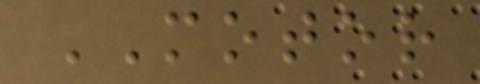MOTOR
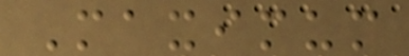Maximum
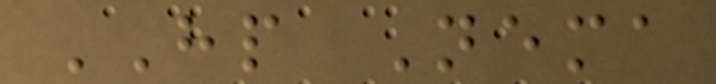HP Nema
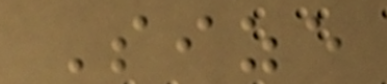Size
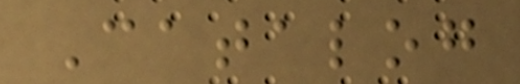Catalog
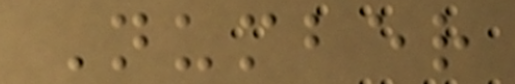Number
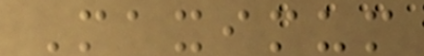Maximum
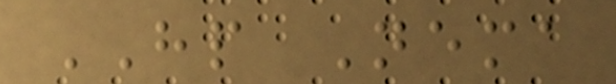HP Nema
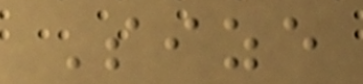Size
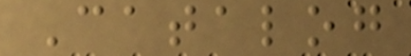Catalog
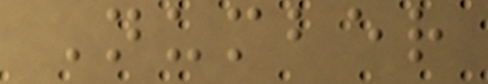Number
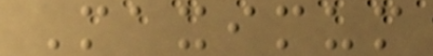Maximum
